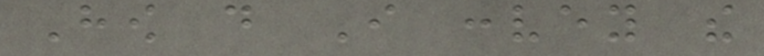How do I convey the
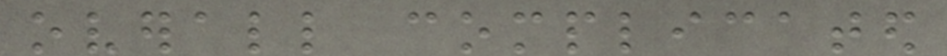overall complicated
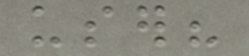user?
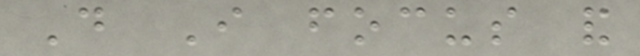Do I focus and
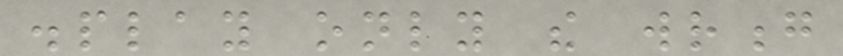display only the wrong
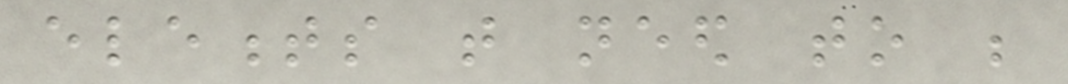elements that need to be
